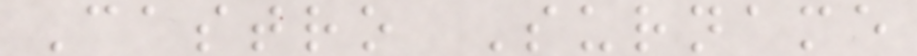Castro Surname
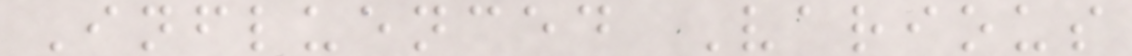Influenced Various
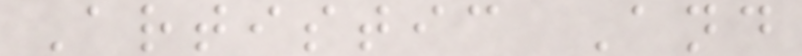Artistic And
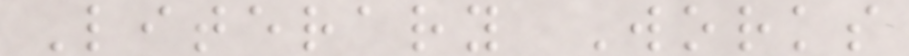Literary Works
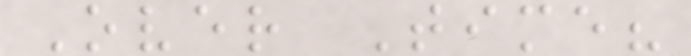Over Time?
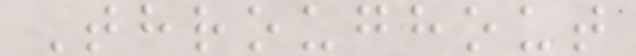Throughout
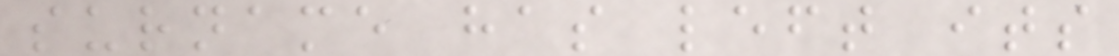surname has left its
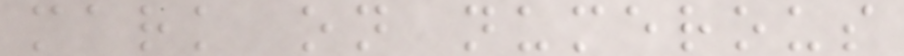mark on numerous
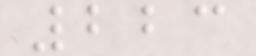223
